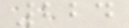224
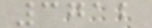3712
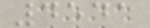4541
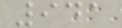941
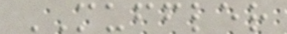MUFFLER
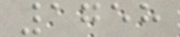1758
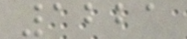1221
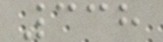338
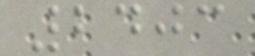2403
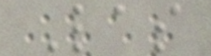Las
